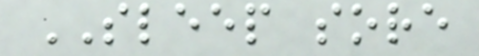SLEEP sore
